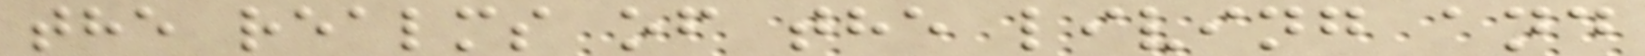the realms of the living and
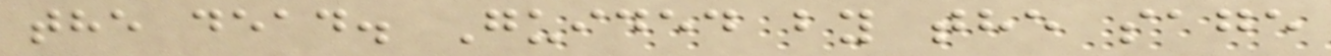the dead. Guided by the sage
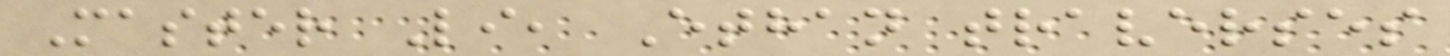Master Li, Ethan traverses
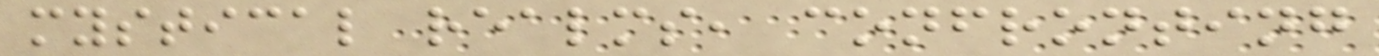mystical realms, confronting
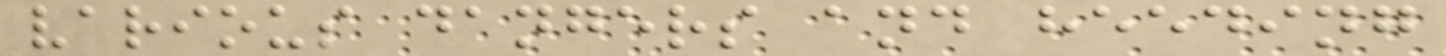various dangers and heeding
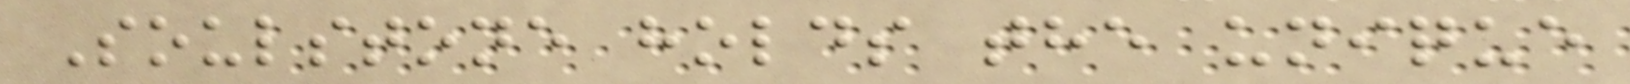Soulstone holds the unique
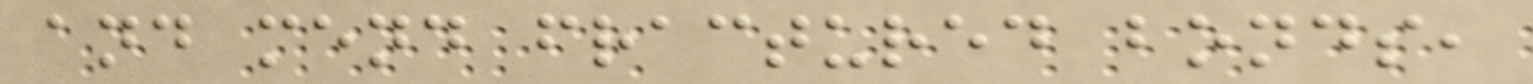and mend fractured bonds,
